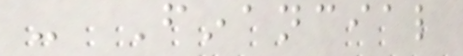- Financial
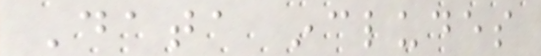Data includes
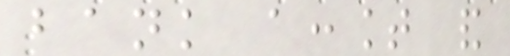bank account and
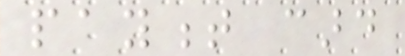payment card
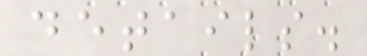details.
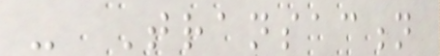- Transaction
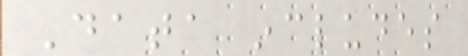Data includes
